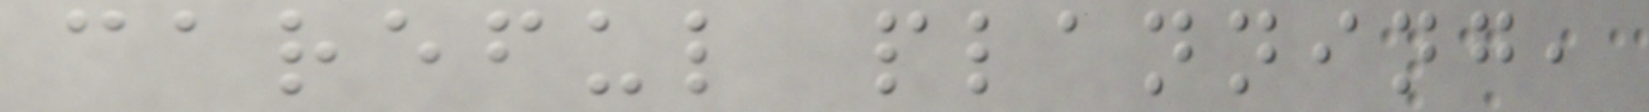careful planning,
